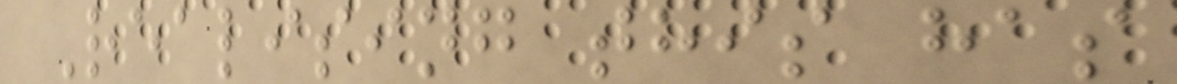Realising this has
